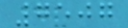7507
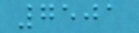7501
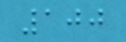100
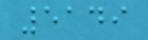5149
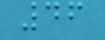46
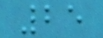25
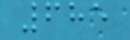685
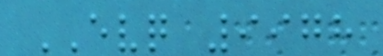EVQ 9978
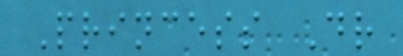Princess Dr
